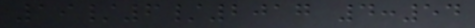19/6/2017 4:54
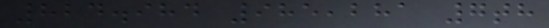824.984 985,281 7th
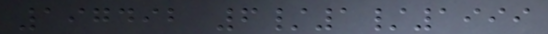197492 6/1/1999
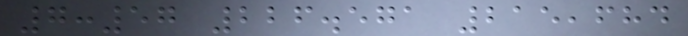7:57 226.571 215,684
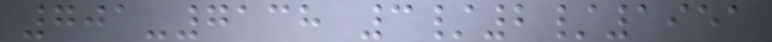701-7138 3/2/1951
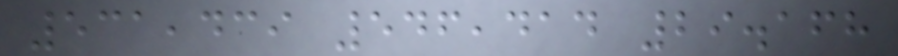531,439 546,414 29.168
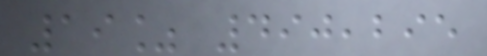19% 490,295
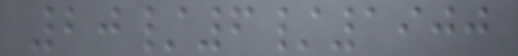20/6/1900
